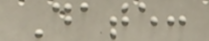Date:
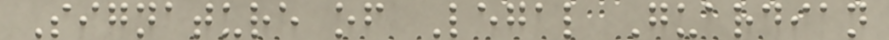Signature of Legal Guardian
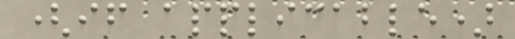(if applicable)
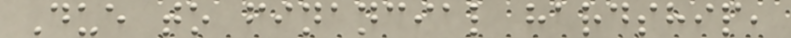Due to financial hardship,
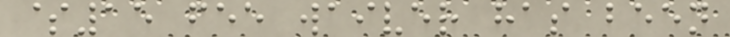$15 fee waiver has been
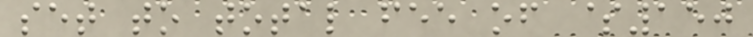set to total fee of $150
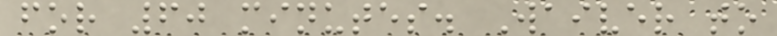for 60 minutes. Waiver to
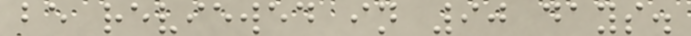be reviewed in 90 days.
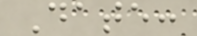Date:
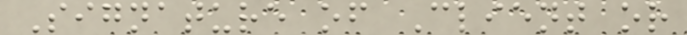Signature of Client or
